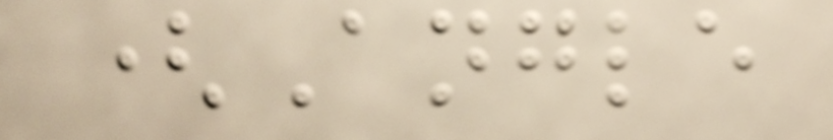(Angle
